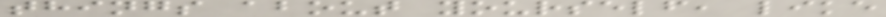things about yourself, like
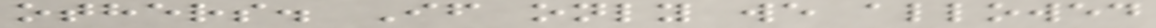others. If only we allowed
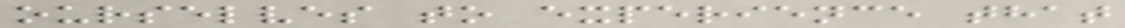ourselves to experience that
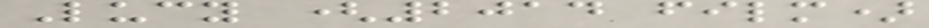Lucy (2014 film)
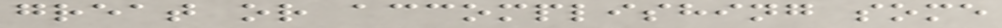great or accomplishing some
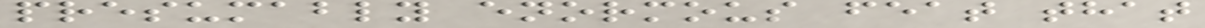presumably enormous feat that
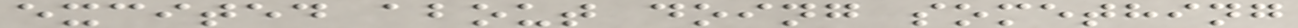excited about doing something
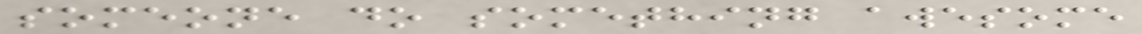someone do something awesome
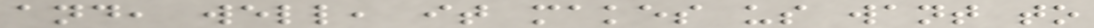and, well, it makes us want to
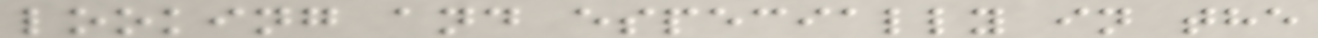looking and especially in the
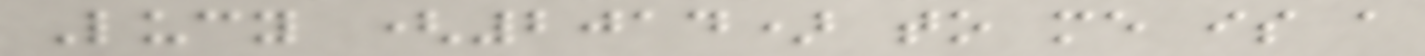Lucy (2014) to me is a
